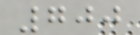700
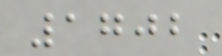1702
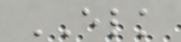ELK
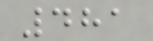481
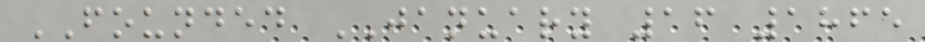FOUNDED JANUARY 16 1865
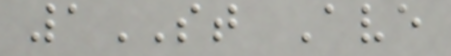1ST Ave
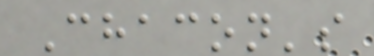Chacon's
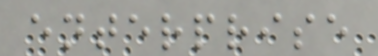enterprise
